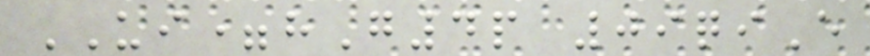UI=hG4p 09qiE
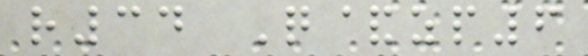r34 Q&zp6
